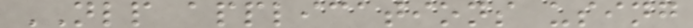NLP applications using
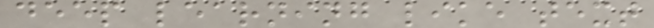deep learning like text
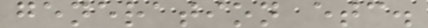generation etc.
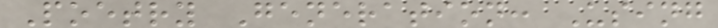Poetry Generation: Using
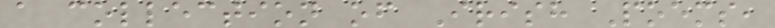a collection of Irish Poems,
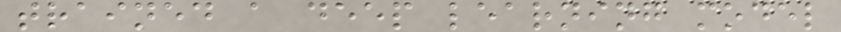trained a deep learning model
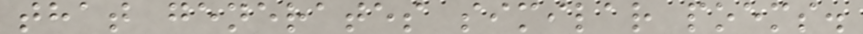that generates similar poems.
